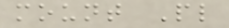mount Pl
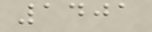1401
